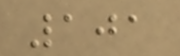101
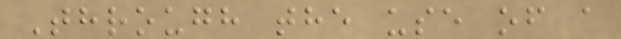Through the use of a
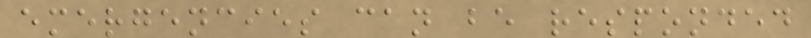emergencies can be responded
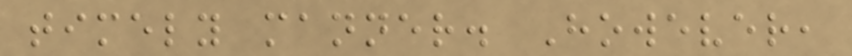timely manner. However,
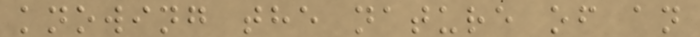knowing the nature of an
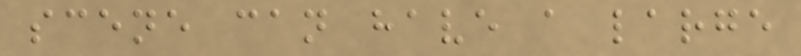scene can have a large
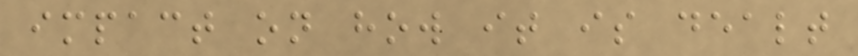impact on how it is dealt
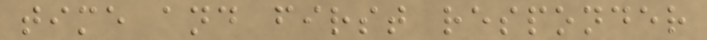time and first responder
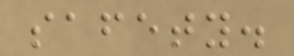safety.
